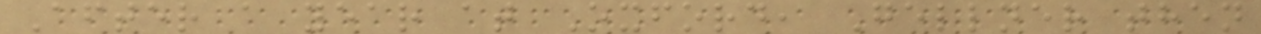After a year at Oxford, Gellner then
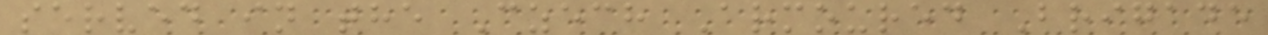served in the Czech Armoured Brigade
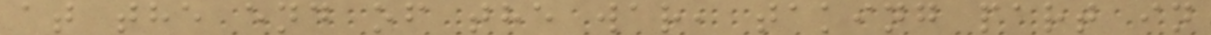at the end of the war, taking part in
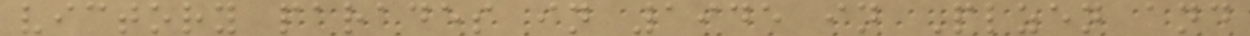victory parades in 1945 in Plzen and
